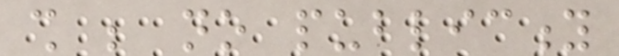shall be no publicity
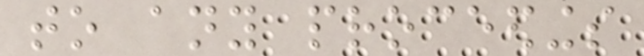to any proceedings
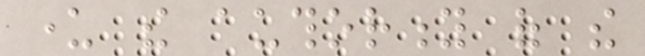under the authority of the
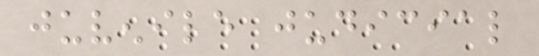juvenile judicial
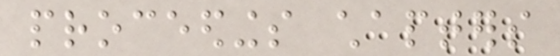proceedings chapters
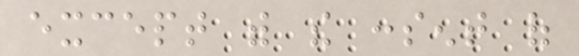except with the consent of
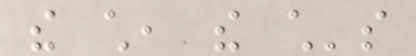the child, the child's
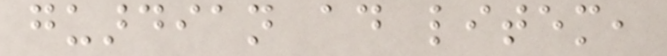guardian ad litem,
